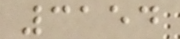3154
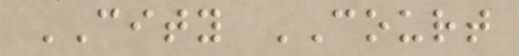CITY COURT
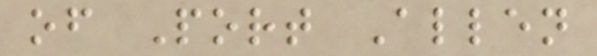of Port Allen
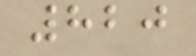820
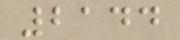2144
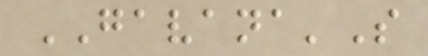GAVANA'S
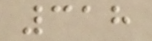318
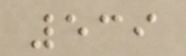539
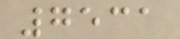7531
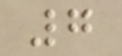7
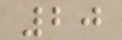20
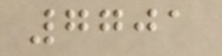7701
